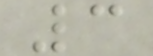3
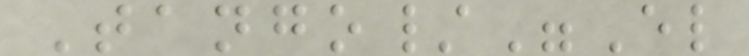Tango/"El
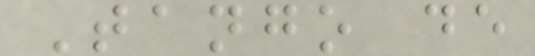Tango de
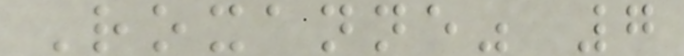Roxanne" 7
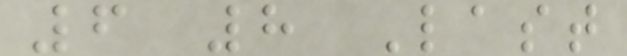6 8 Last
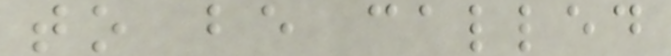to be called
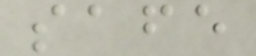safe
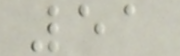51
